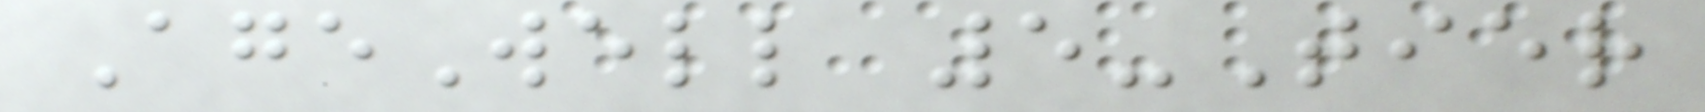AgeWell 5-Tier
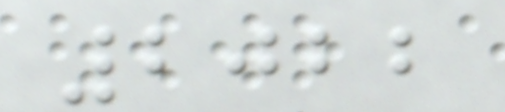2022
